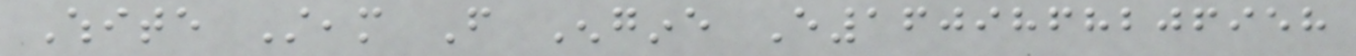White Steam From Engine E1609868206958
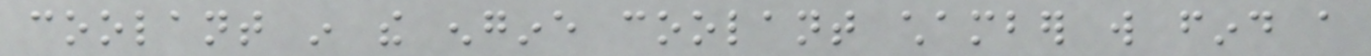coolant in the engine coolant chamber will find a
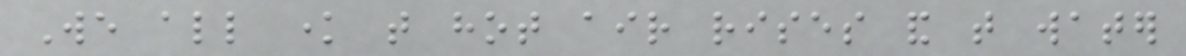We all know that hot air rises and that water
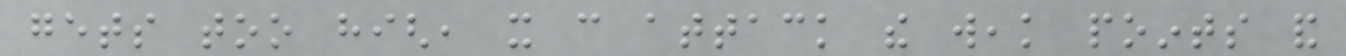gets too high, it can attack the weak points and
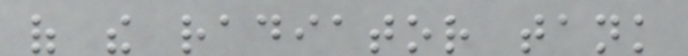of the radiator tank
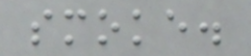smoke.
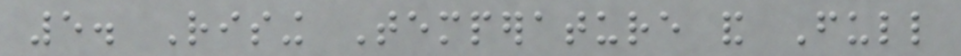5. Rising Temperature and Full
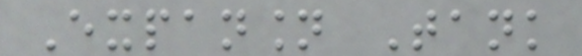Expansion Tank
